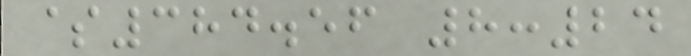$384.56 8:24
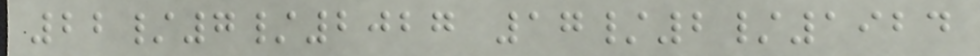22/7/2027 17/2/1924
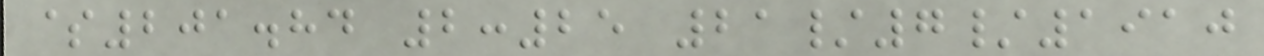$201.84 2:25 21/7/1910
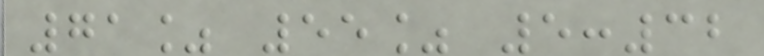71% 55% 5:32
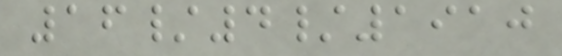16/4/1910
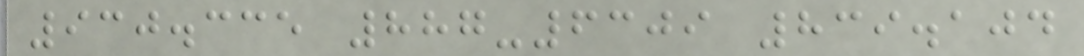930.335 887-6309 839.104
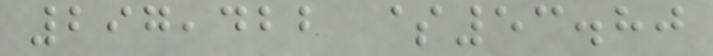297,422 $53.80
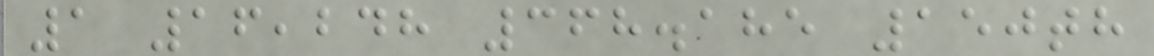1 16,248 368.185 150th
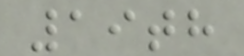19th
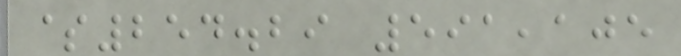$254.29 591,105
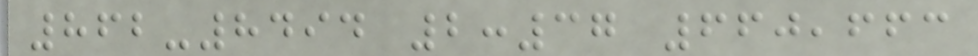862-8494 2:37 660,663
